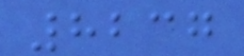8237
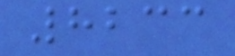8233
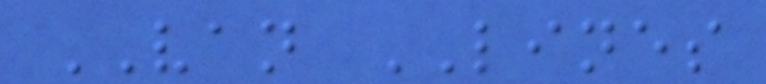VAN LINES
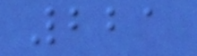221
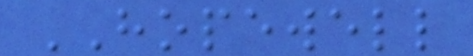HOPEWELL
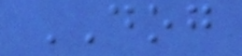DOG
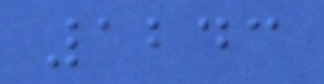1243
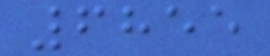6855
